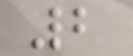2
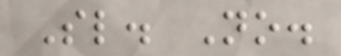Sl. No.
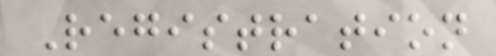Registration
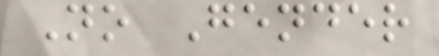No Gender
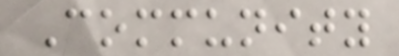Community
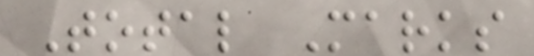Total Marks
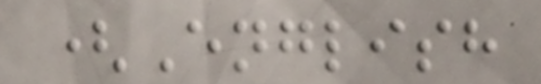(English
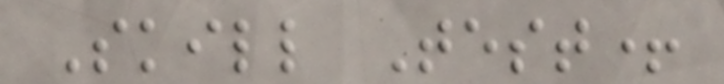Skill Test+
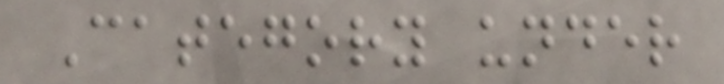Category under
